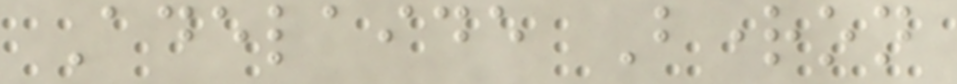Adelaide Brighton
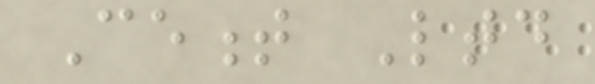Cement Ltd
